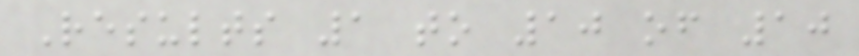Results 1 to 10 of 10
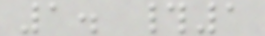1. #1
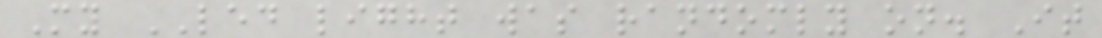My LED light was randomly on. It
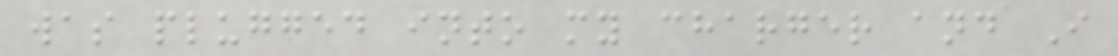was plugged into my charger and I
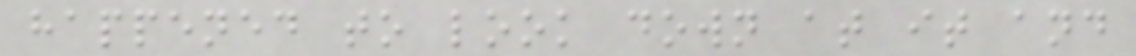happened to look down at it and
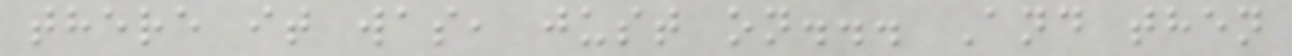there it was, just on... And then
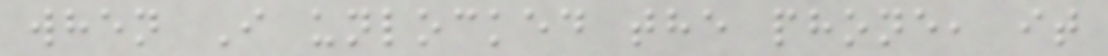when I unlocked the phone, it
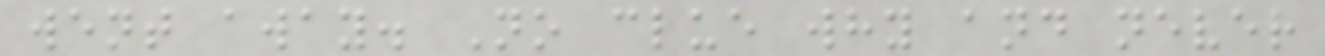went away. No clue why and never
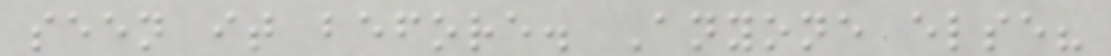seen it before. Anyone else?
